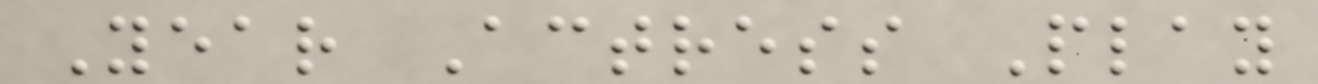Year Actress Play
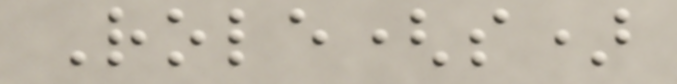Role(s)
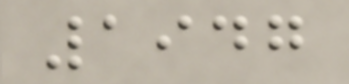1947
